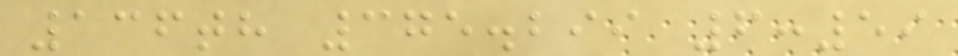136th 375.299 6:59
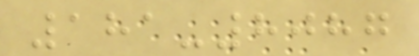181-8087
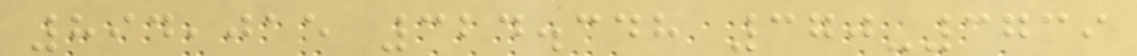894,015 324.348 370-3739
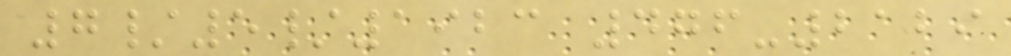7/5/1923 476-2129
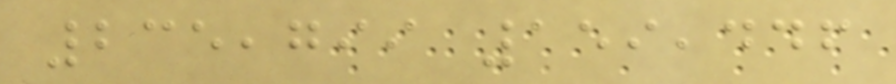235,799 159,446
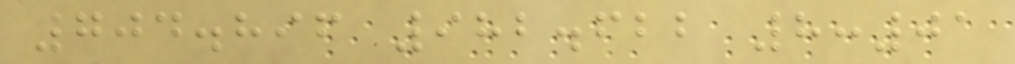704.896 982.622 8:01
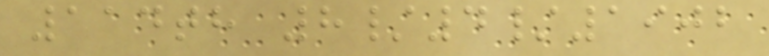114th 8/4/1902
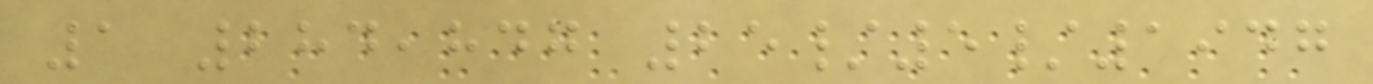1 284,847 25/5/1947
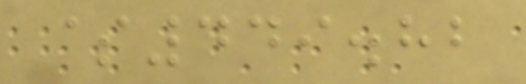$449.82
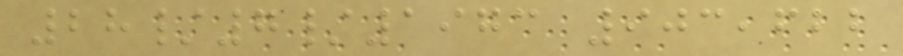28/7/1973 903,622
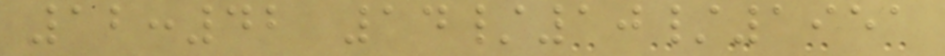12:42 14/10/1951
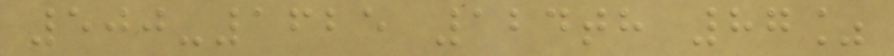500-1625 124th 87%
